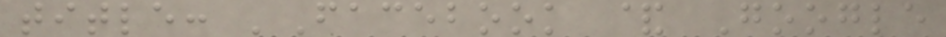title: 'Facebook & Google
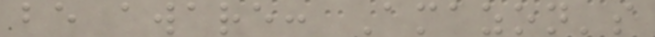be aware: Amazon's
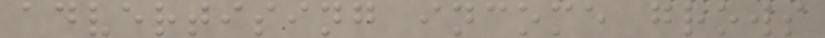advertising income grows
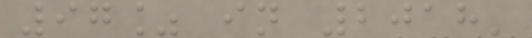97% in 2018'
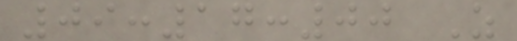09:17:00 Z
